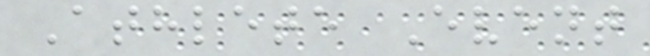Athlete Event
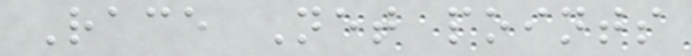Race Net points
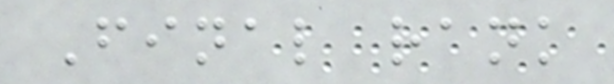Final rank
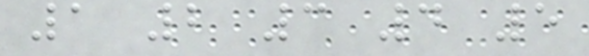1 2 3 4 5
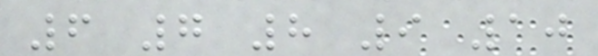6 7 8 9 10
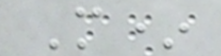M*
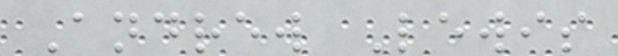Andrew Lewis
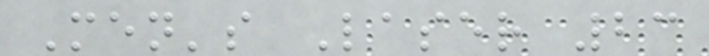Men's Laser 23
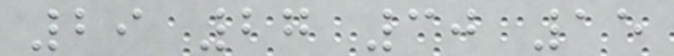29 27 30 15
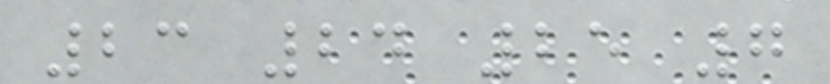23 24 25 7
